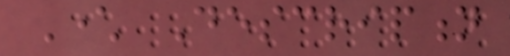Character Description
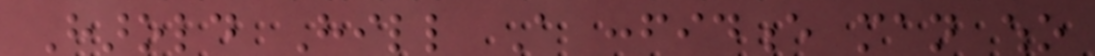Harold Hill A confidence man who
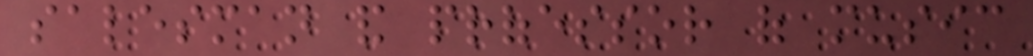salesman and professor of music
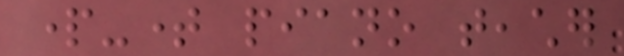part-time piano teacher
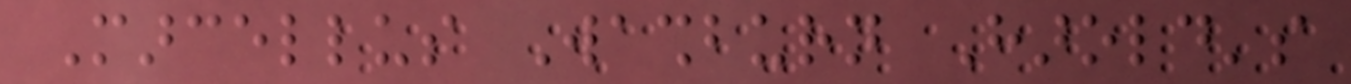Marcellus Washburn Harold's
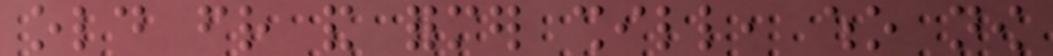old friend and former shill, who now
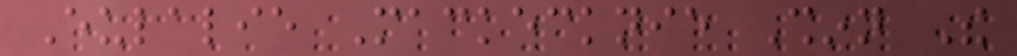Eulalie Mackecknie Shinn The
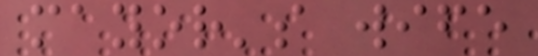mayor's wife
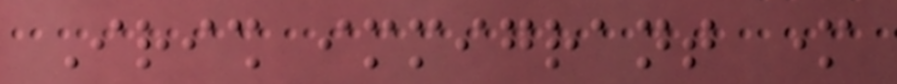Irish immigrant mother
